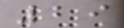29
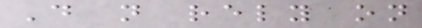Do not rely on
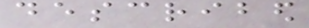described
